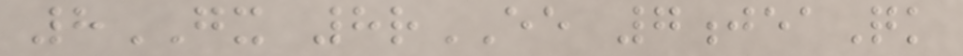8GX 8rEE 7jeaQk
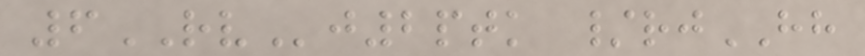6RVj2ptk /rjHH
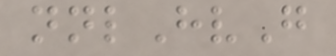nnlHvG
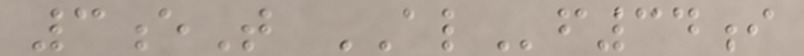3eT ALf34i
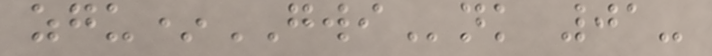zgu*GWInk 01-
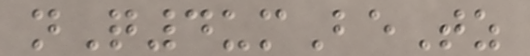nQ4umBeTz
